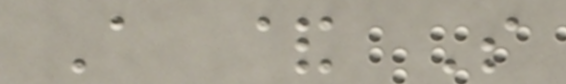A & S
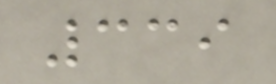339
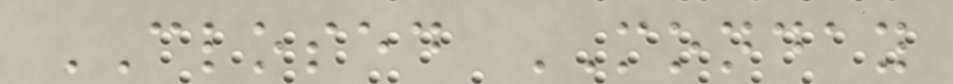CLOSED MONDAY
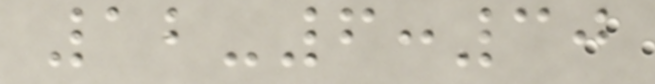12-6:30
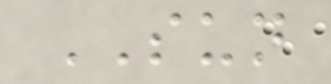SUN
